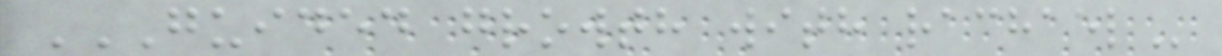GUIDED GROWTH WITH RACHAEL
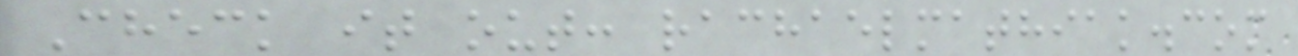Check it out: rachaelmathiak.com
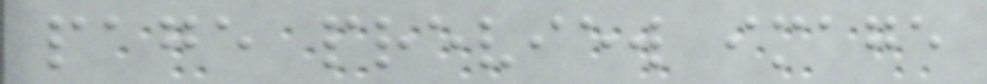page preview image
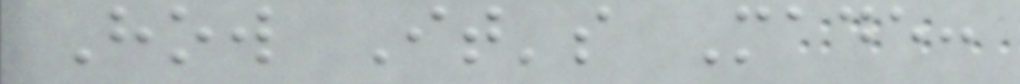How It's Made:
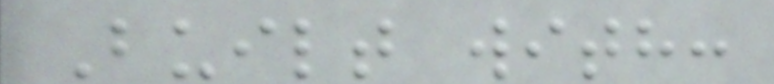Built with:
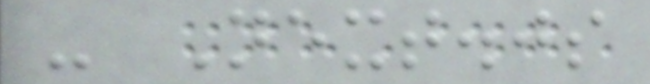- Next.js
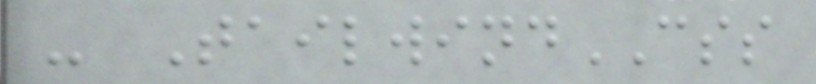- TailwindCSS
